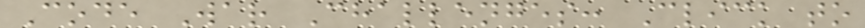Code War Challenges: Click to
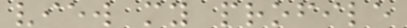view my profile
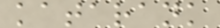katarank
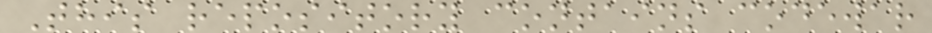This repository contains codewar
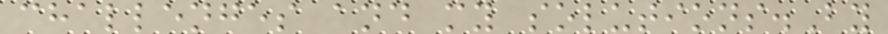challenges and my solutions.By
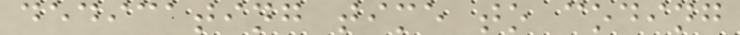dedicating time to coding
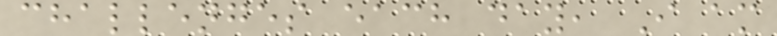challenges each day, I am
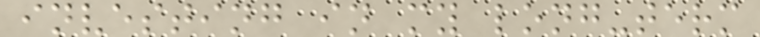investing in my long-term
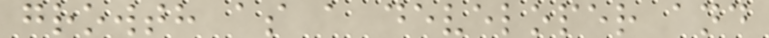growth as a developer and
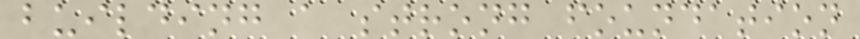building a strong foundation
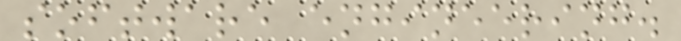software engineering.
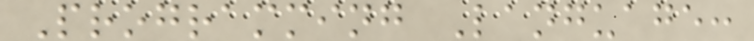Programming Language:
